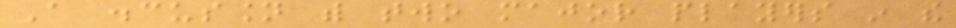A discussion with two major players in the
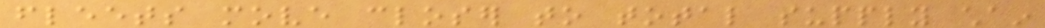fleets move closer to total supply chain
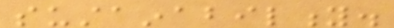sustainability.
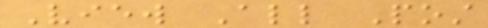View All Post
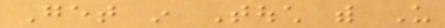Get in Touch with Us
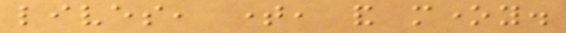lives, time, and money.
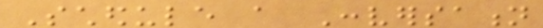Schedule a Conversation
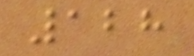128
